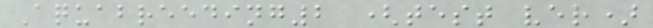Aquabreeding2 (test ver)
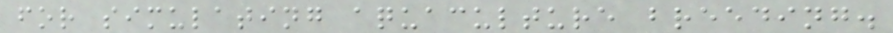for simulating aquaculture breeding.
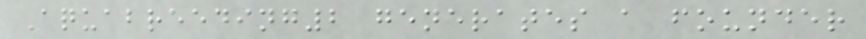Aquabreeding2 generates a founder
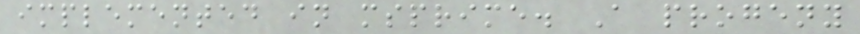implemented in msprime. A progeny
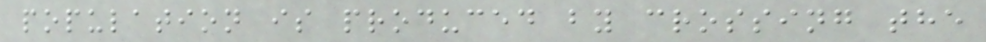population is produced by crossing the
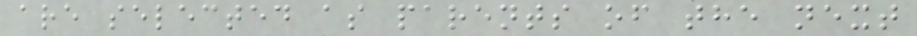are selected as parents of the next
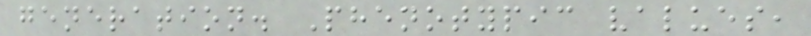generation. Phenotypic values,
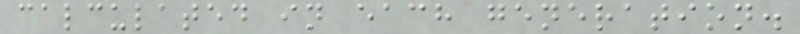calculated in each generation.
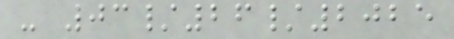- 03/26/2025
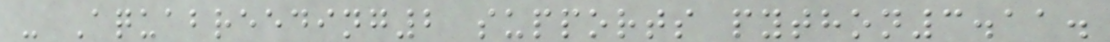- Aquabreeding2 supports python3.11.
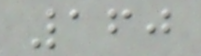160
